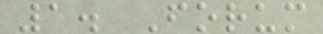1. Forum
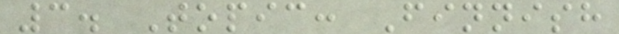3. Topic: Finnish
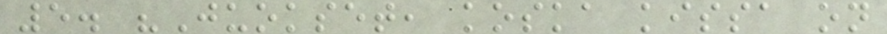5. "Juokset, koska kissa on
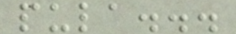pula...
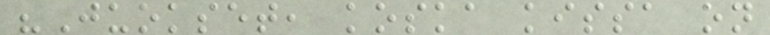"Juokset, koska kissa on
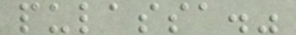pulassa."
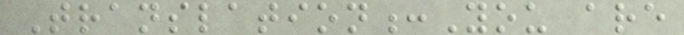Translation:You are
